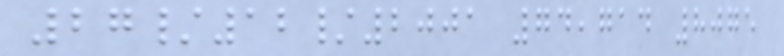27/12/2001 74,714 8075
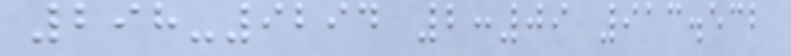298-9294 2:09 913.532
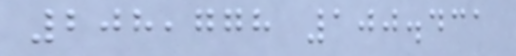208,778 100.431
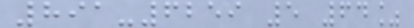891-6259 5 64%
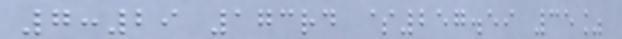7:29 173rd $257.59 35%
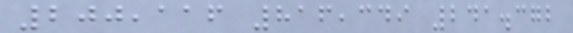200,116 816,349 241.372
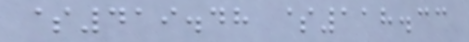$419.48 $118.33
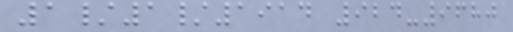1/1/1914 924-9680
